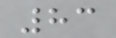83
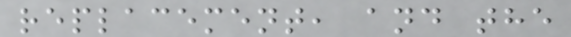replacement, and the
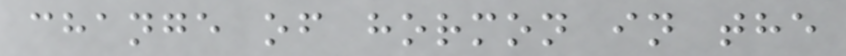change of hormon in the
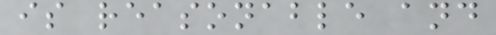is reasonable and
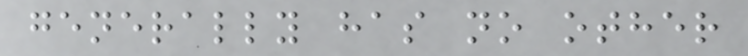generally has no other
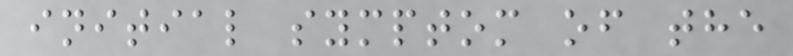initial symptom of the
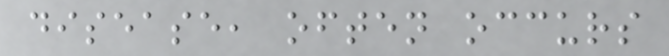disease, often occurs
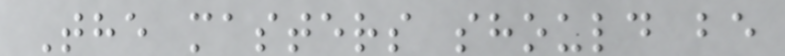The masters should be
